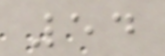54
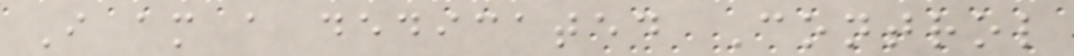I am a dedicated Control
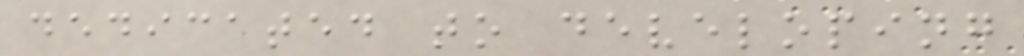dedicated to developing
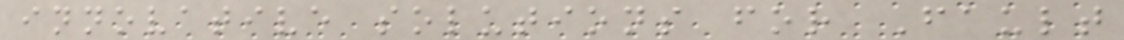innovative solutions for Fault
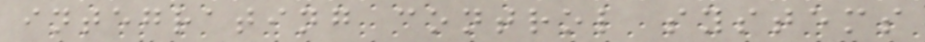integrating control systems
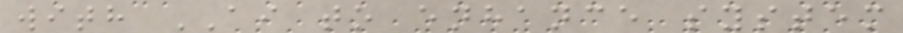with AI to enhance system
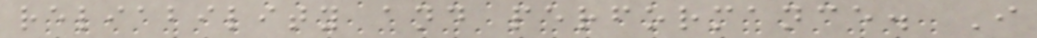reliability and performance. I
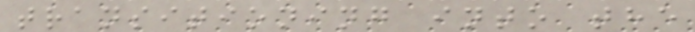transitioning into the
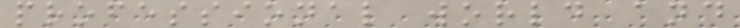professional world and
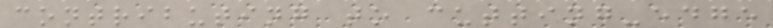contributing to cutting-edge
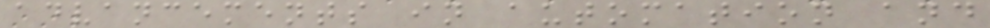advancements in automation and
